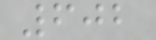602
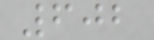602
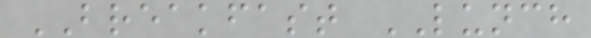BREAKFAST LUNCH
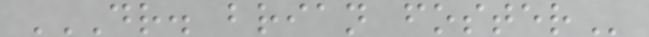DR. BRIAN FOSTER
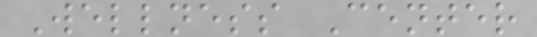Wellness Center
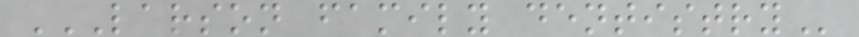LARSON FAMILY DENTISTRY
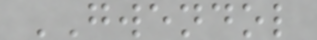GWENDOL
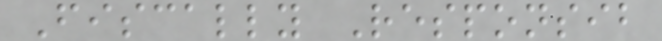Fiscally Responsib
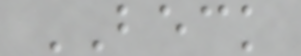BECK
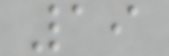19
